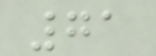71
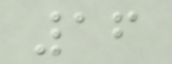16
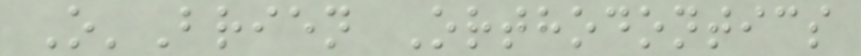O'Brien Orthodontics
